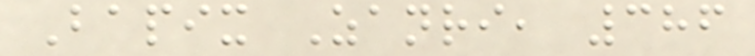Bapix Zanri, 386
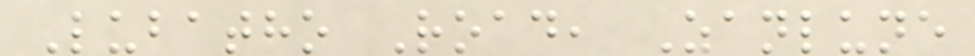Lubatho Road, Zanlune
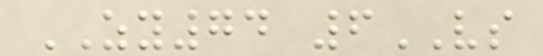ZY74 6VS
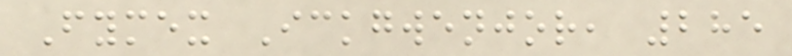Fymex Ickgwenjor, 285
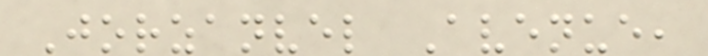Jorzanvel Avenue,
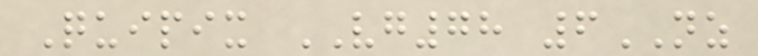Quipix VG78 6NZ
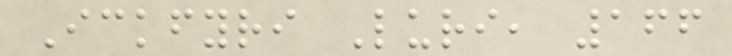Ickfyri Luri, 166
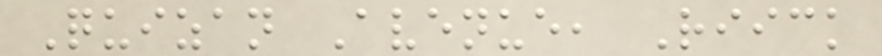Quizan Avenue, Riick
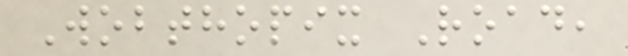Wobthopix Road,
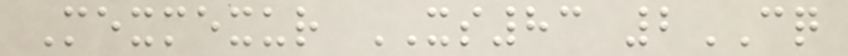Mexmexur XS83 2CQ
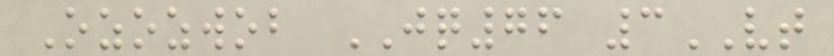Ozozwob JQ76 3VT
